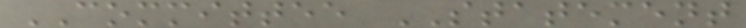COMMITTEE STATEMENT
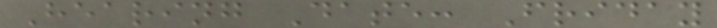Hearing Date: Friday
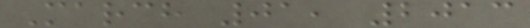March 01, 2013
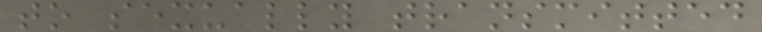to sexually transmitted
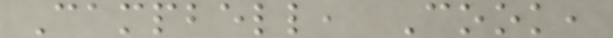Campbell, Cook,
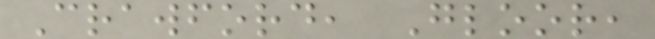Crawford, Gloor,
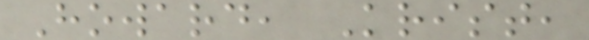Howard, Krist,
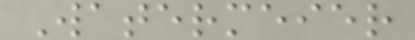Watermeier
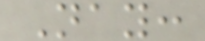Nay:
